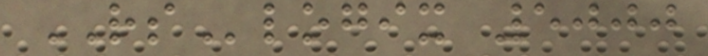RSlogix 5000
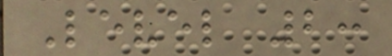Level 2:
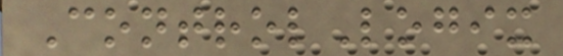ControlLogix
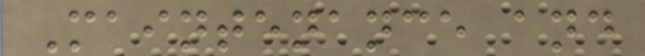Maintenance and
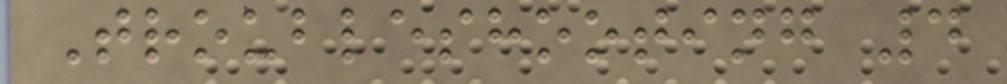Troubleshooting 4
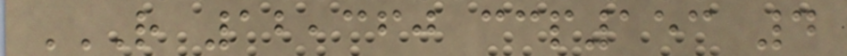R 12,360 CCP153 4
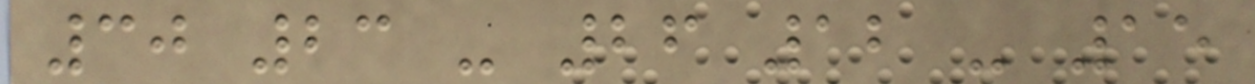30 23 - 26 12 - 15
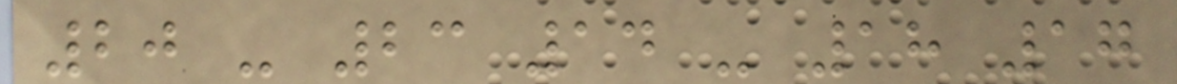20 - 23 14 - 18 17
